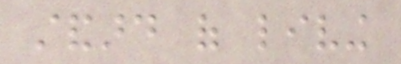standard of living
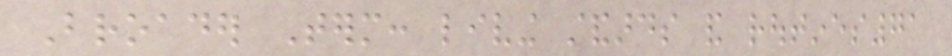Broader Term: living standards and routines71
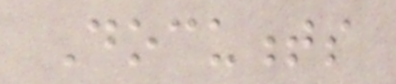Documents
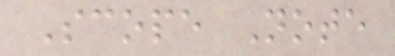Scope Note
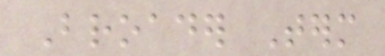Broader Term
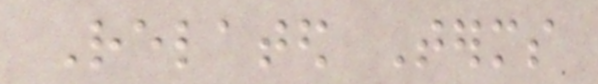Related Terms
